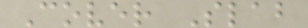Cover Slab
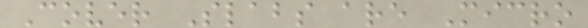Cover Slabs are Micro
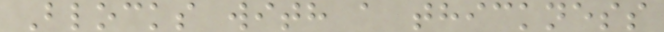Blocks with a thickness
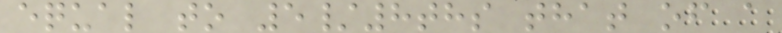equal to 5/8ths that of a
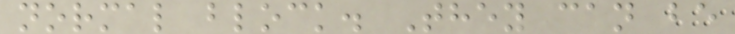normal block. They can be
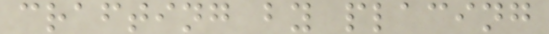crafting by placing
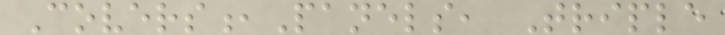Covers,Panels, Triple
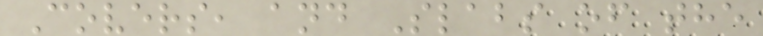Covers, and Slabs of the
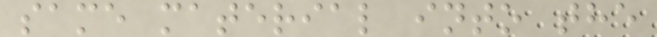same material into the
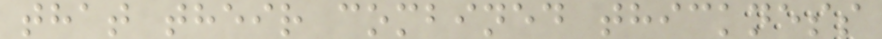that their combined thickness
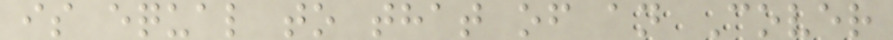is equal to that of an Cover
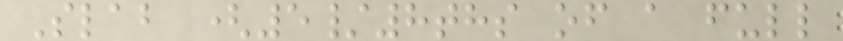Slab (5/8ths of a full
